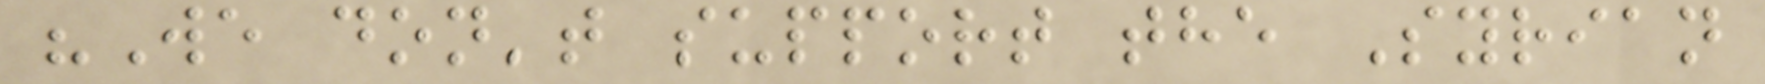"We don't support the Syrian
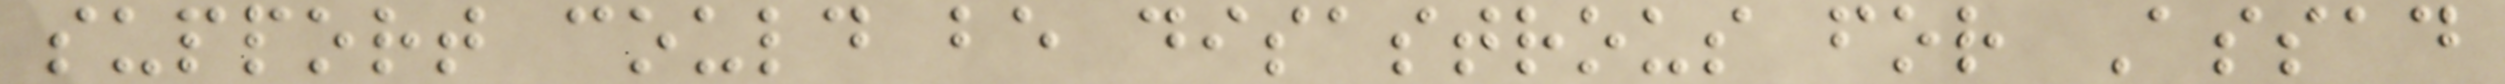support could be disastrous for Assad
